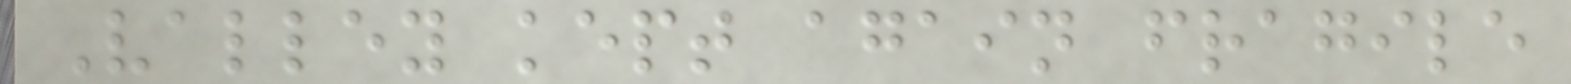Valley kept again fragile
